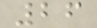26
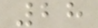28
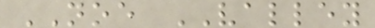NOE VALLEY
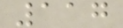117
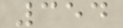354
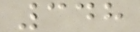348
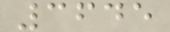3645
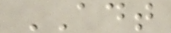ADT
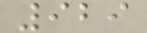929
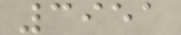3951
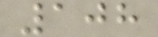108
